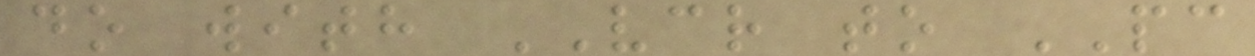do with VCR to PC
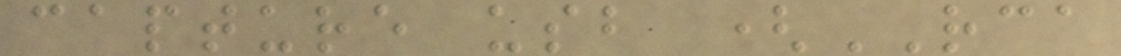capture usb (RCA
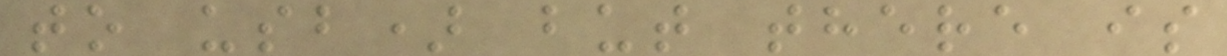to usb) but there is
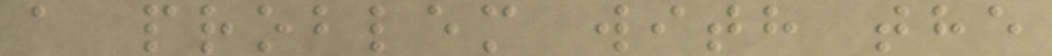a problem with the
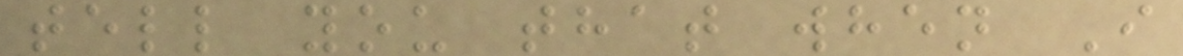tell you that when I
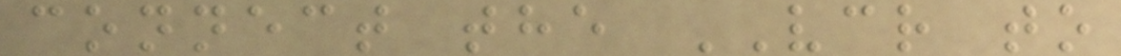connect the VCR to
